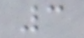3
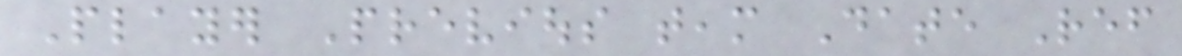Player Previous team Date Ref
